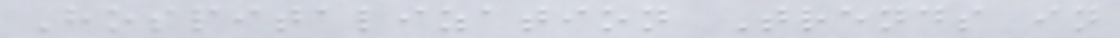Hospitalization Trends in
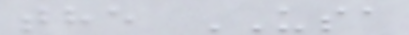the USA
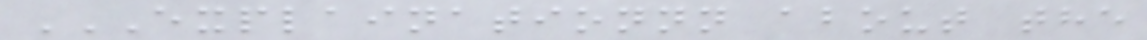EXPLAINATIONNN ABOUT THE
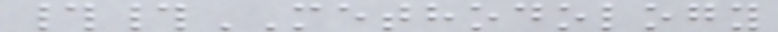##METHODOLOGY
